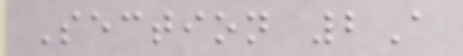Section 2A
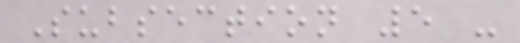Subsection 5 -
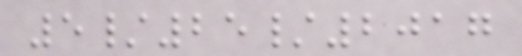5/25/2017
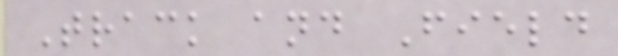Track and Field
